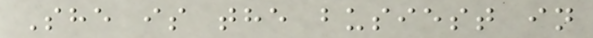She is the busiest in
